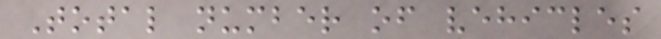Total number of vehicles
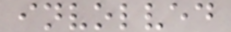involved
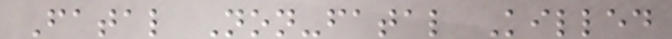Fatal Non-fatal Killed
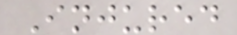Injured
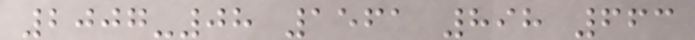2007-08 1561 898 663
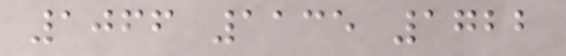1066 1135 1722
